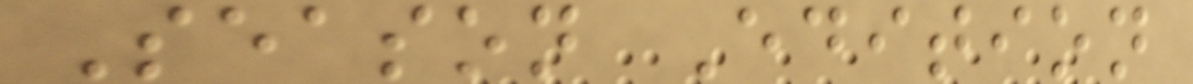Season Edition
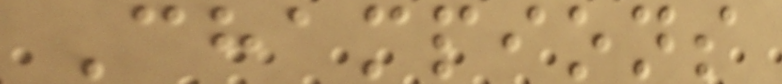Champions
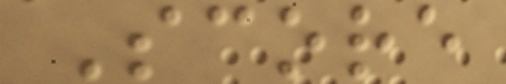Score
